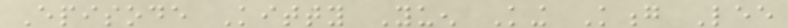Episode Kitty Yuen King Kong Lee
